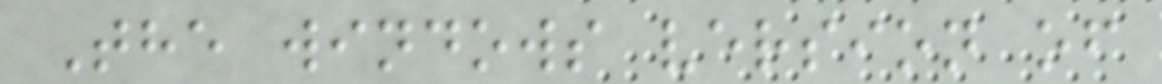The windows version of
